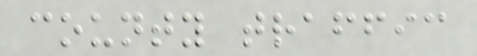county traffic
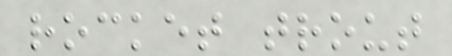rocket trout
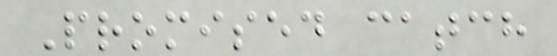Promised catch
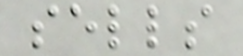sells
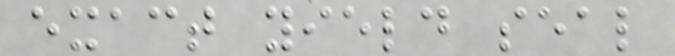exact yield seal
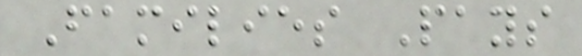Families Pays
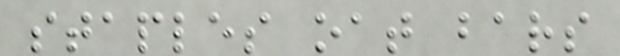staples oat bars
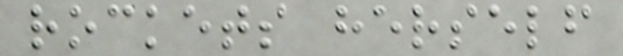rockets herself
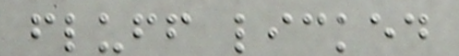fluff licked
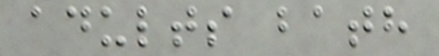adults bath
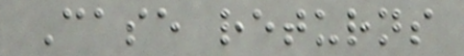Case returns
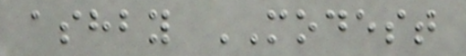ashby MODEST
